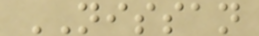NISSAN
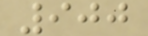900
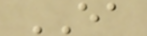EA
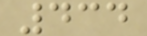434
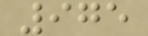975
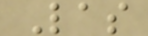Las
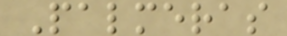Palmeras
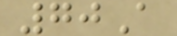70A
